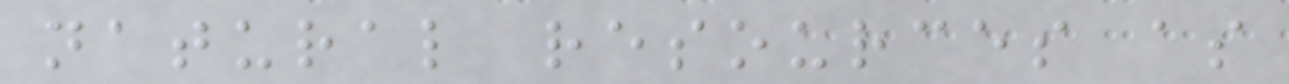natural resources as
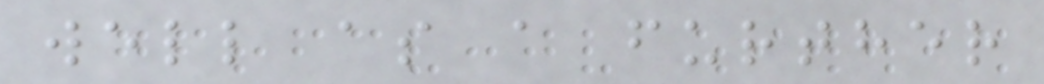well as a further
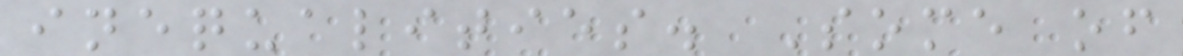inequalities. Some of
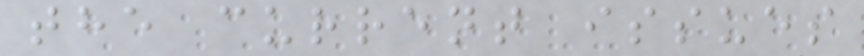the current issues
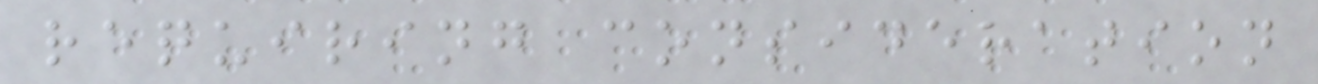requiring consideration
